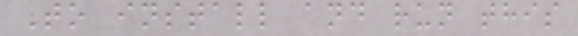To install and run this
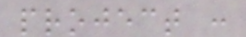project :
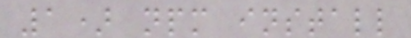1) npm install
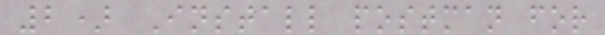2) Install postman for
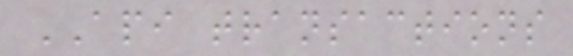API transactions
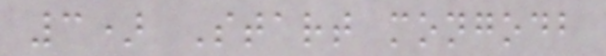3) Start mongodb
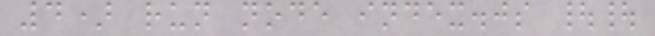4) run node index.js ||
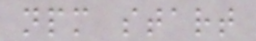npm start
